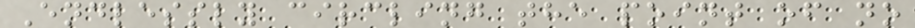Endlessly circling the point of no
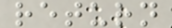return
